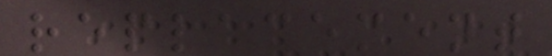replacement
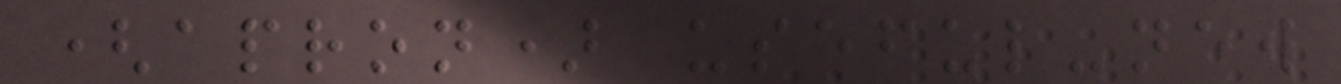(apron) useful-new
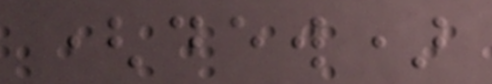(dew)
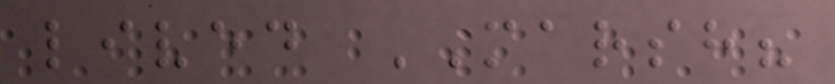lived MARSH?
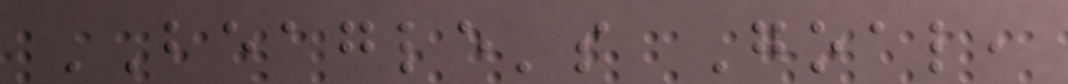BEAGLE's Goal,
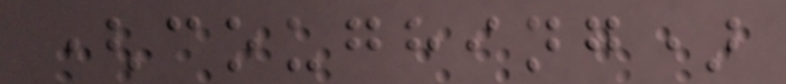(coughing)
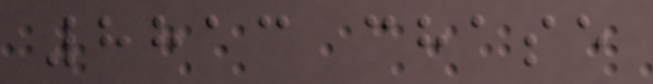8813 chase
